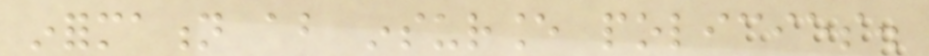information about insurance policies.
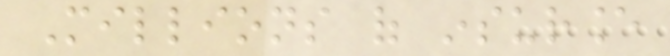Millions of insurance
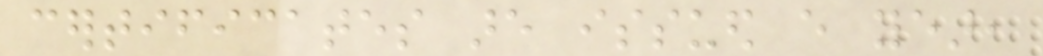certificates are issued every year,
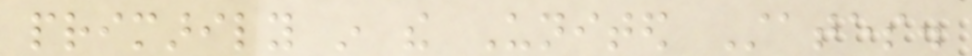primarily in the United States.
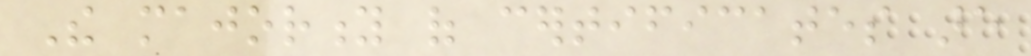The majority of certificates are
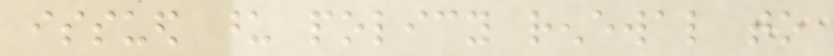issued upon policy renewal to
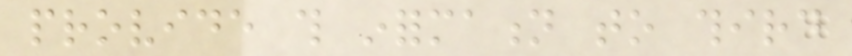provide this information to third
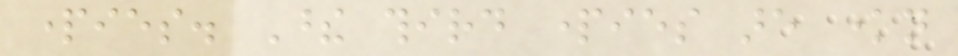parties. These third parties are known
